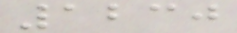1230
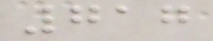717
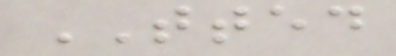TTED
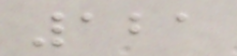121
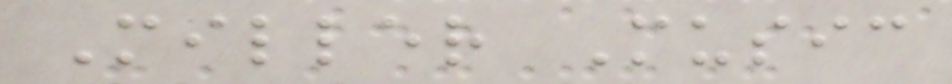Miller Music
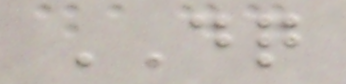DQ
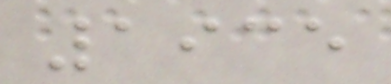1935
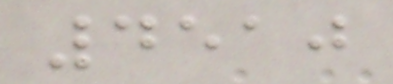4510
